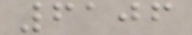6106
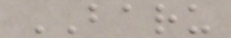BARU
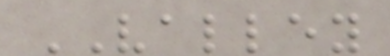VALLEY
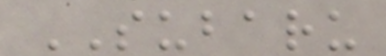SUBARU
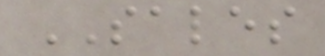SALES
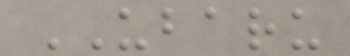UBARU
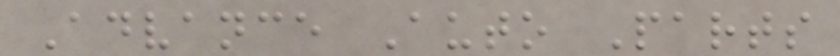Advance Auto Parts
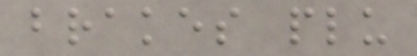brakes plu
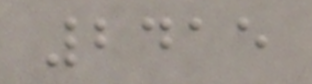2415
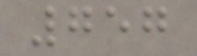757
